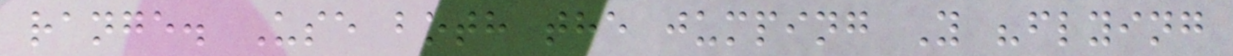range. Use both the jumping Y "flying
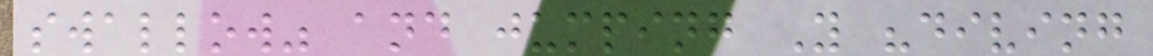swallow" and jumping Y "diving
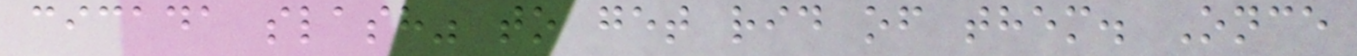cicada slash" to get rid of them. Once
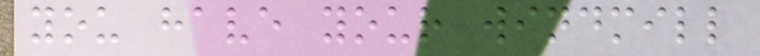you have your windmill
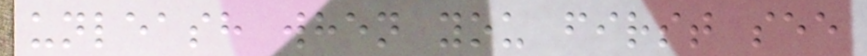unleash when you first see
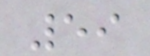59
